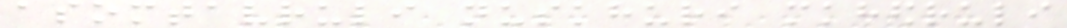asomtavruli nuskhuri mkhedruli
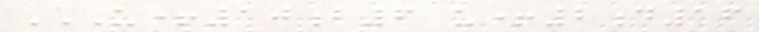U+10B6 U+2D16
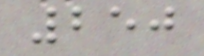250
